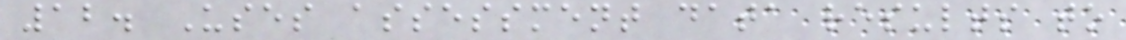12. Uses assessment data results to
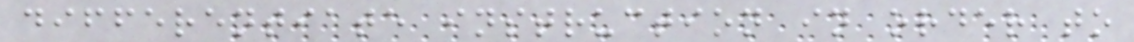differentiate instruction in order to
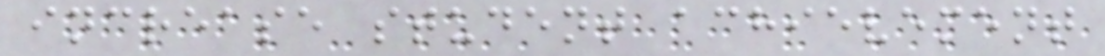increase student achievement
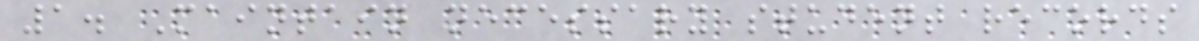1. Maintain necessary student records
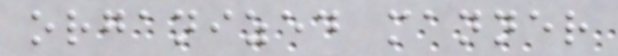organized manner
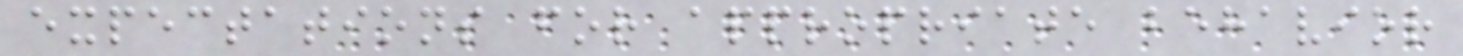expectations for appropriate behavior
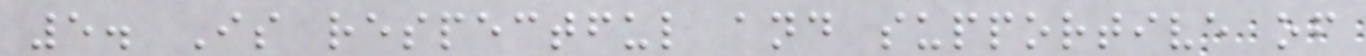5. Is respectful and supportive of
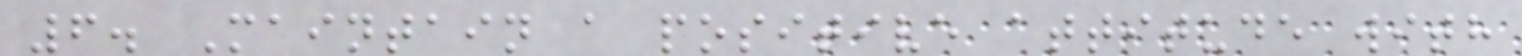6. Maintain a positive attitude with
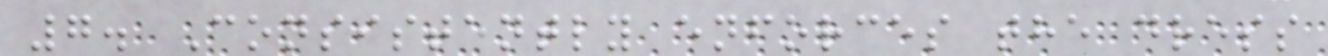7. Consistently enforces the dress
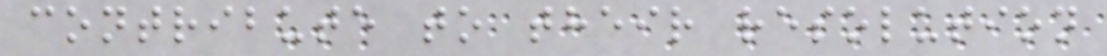contribute to their resolution
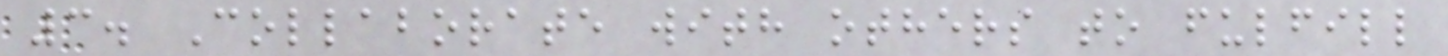3. Collaborate with others to fulfill
